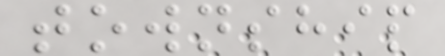township
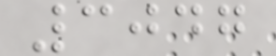3047
